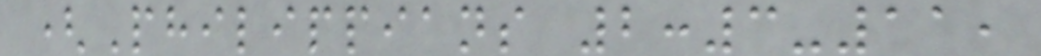(Philippians 2:3-11,
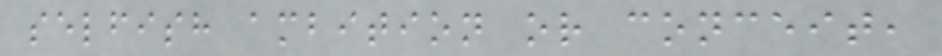selfish ambition or conceit,
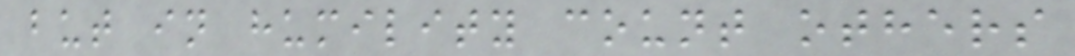but in humility count others
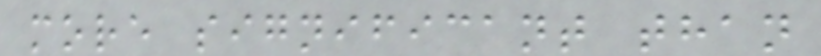more significant than
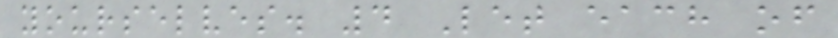yourselves. 4 Let each of
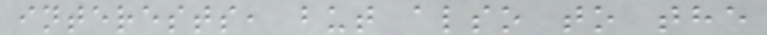interests, but also to the
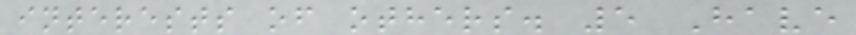interests of others. 5 Have
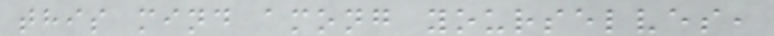this mind among yourselves,
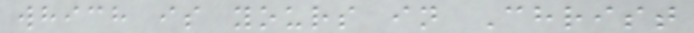which is yours in Christ
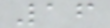16
